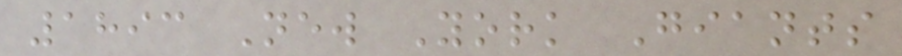1893 New York Giants
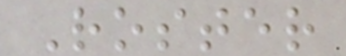Roster
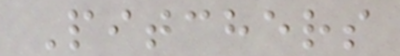Pitchers
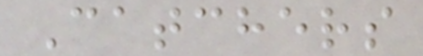Catchers
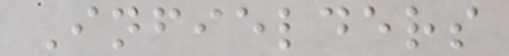Infielders
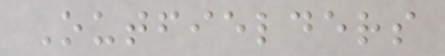Outfielders
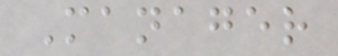Manager
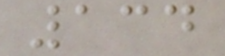134
